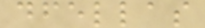dfellas
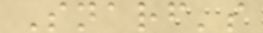Snarf's
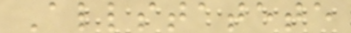Allstatete
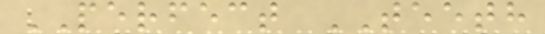PERFECT TEETH
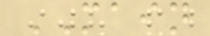MAIN
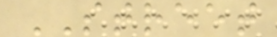STREET
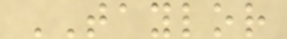TAYLOR
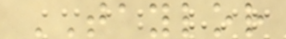TAYLOR
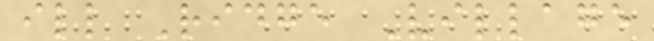ill Ridge Village
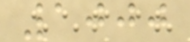1000
